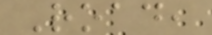Road,
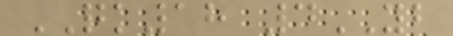QK18 4YB
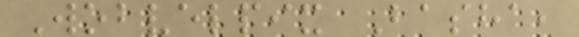Wobvelpix Basha,
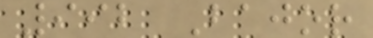992 Bajor
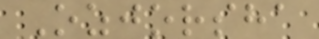Ozjorsha
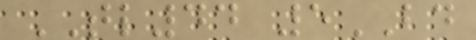TL44 5BD
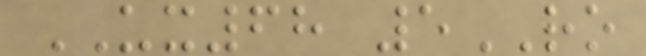UX68 5RO
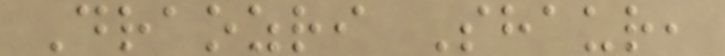Draozri Shaur,
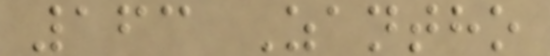163 Zantho
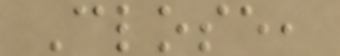Close,
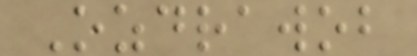Ozdrawob
